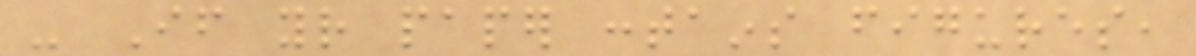- If your paper contains figures,
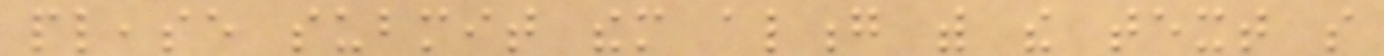please submit them along with the text so
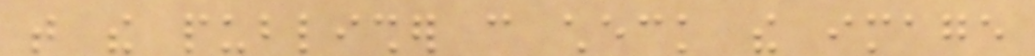that the publisher can check the image
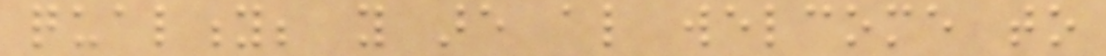quality; you are also welcome to
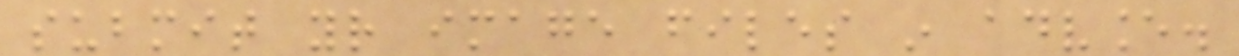submit your image files in advance.
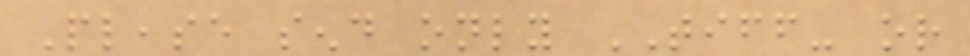Please send only TIFF- or
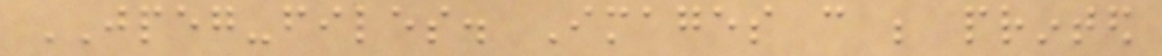JPEG-files. Images can be printed
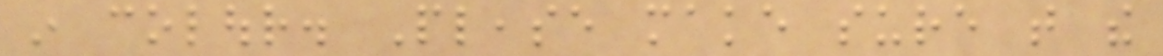in colour. Please make sure that the
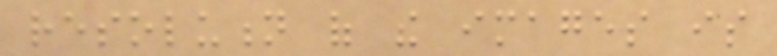resolution of the images is
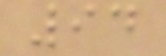94
